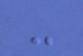-
